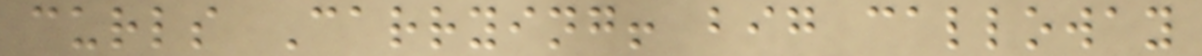curls Carrying! big calloway
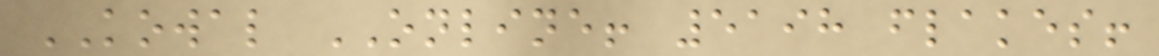KOWAL ONLINE! 5198 flakes!
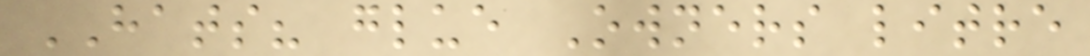HATS? glue Owners litre
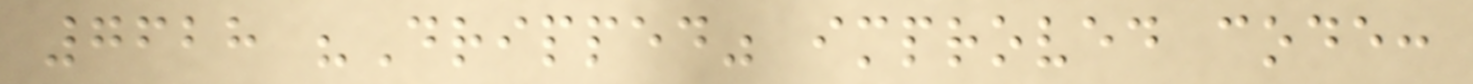7628 "Dripped" improved code:
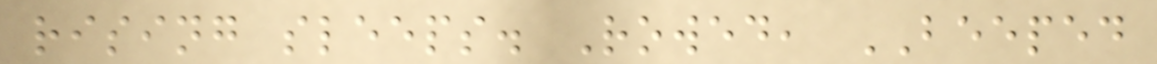rising sleeps. Rowed, BEEPED
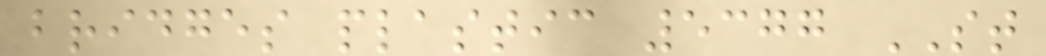bridges plastic 5377 ST
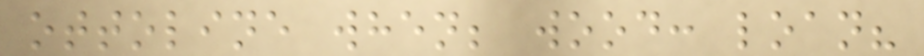ottoline when; wood: loan?
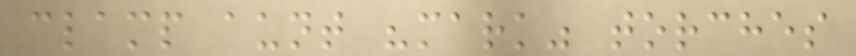clamp aunt "mark" torches
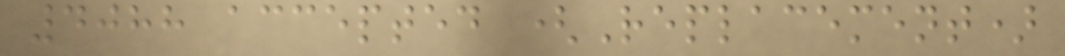4088 accepted (Replacement)
